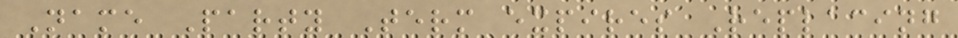Name Party Term expires Replacing
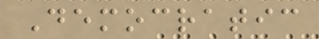Democratic
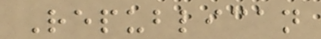Republican
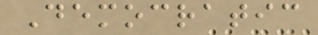Democratic
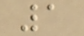1
